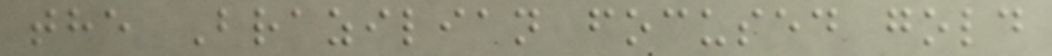the Brazilian focused gold
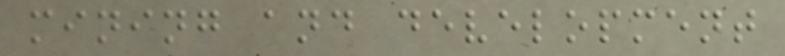mining and development
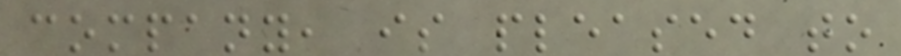company, is pleased to
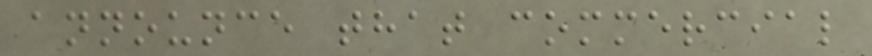announce that commercial
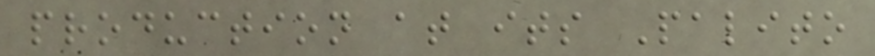production at its Palito
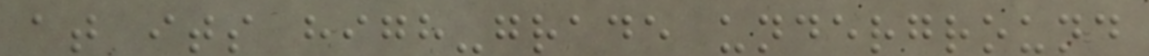at its high-grade underground
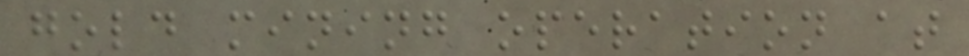gold mining operation at
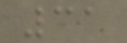31
